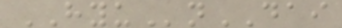HYUnDAI
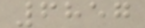6857
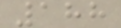188
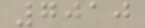7010
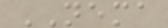NEMA
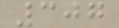307
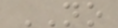NO
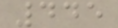445
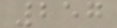257
